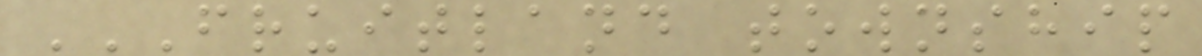FRUITLAND TOWNSHIP
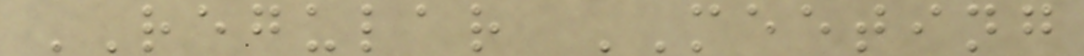REGULAR MEETING
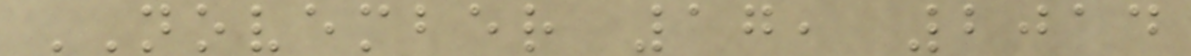NOVEMBER 17, 2014
